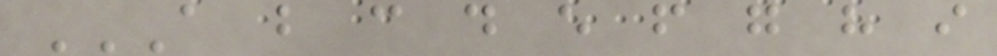A B C D E F G H I
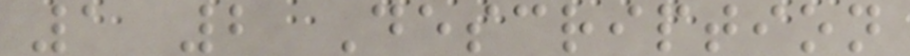1 2 Description
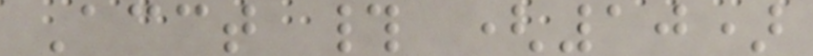Acct # (10)
